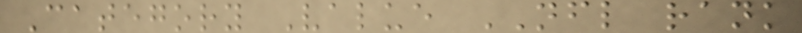Category Value NFL rank
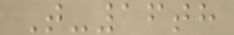T-16th
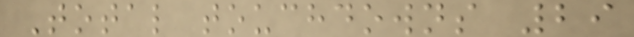Total touchdowns 29
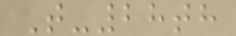T-28th
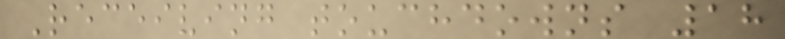Receiving touchdowns 18
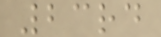23rd
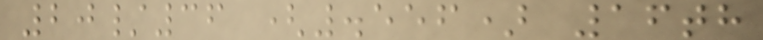20/36 (.556) 16th
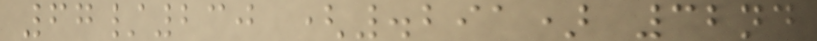67/230 (.291) 32nd
